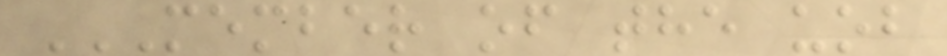MEMBER OF THE UOB
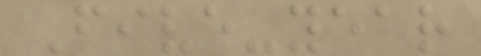Five-year
